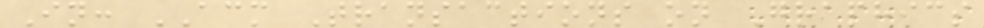In: ACM Transactions on Graphics
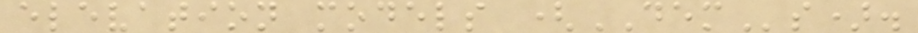elevation models (DEMs).
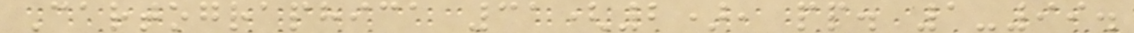Cartographica 31(2), pp. 1-99.
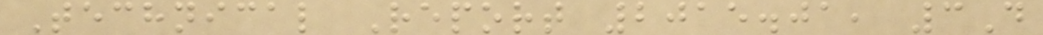Technical Report 2015.01, 3D
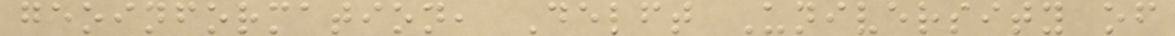geoinformation, Delft University of
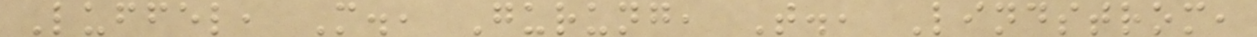Luffel, M., Gurung, T., Lindstrom,
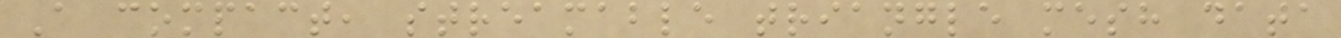A compact, streamable triangle mesh data
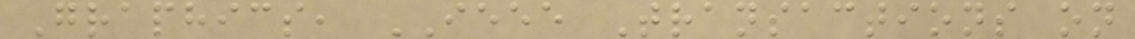Graphics, IEEE Transactions on
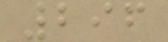296
